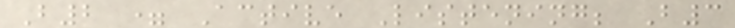B2 = Active Listening; B3
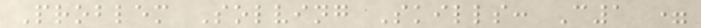Problem Solving Skills: C1 =
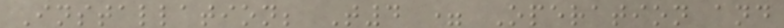Installation; T4 = Operation and
